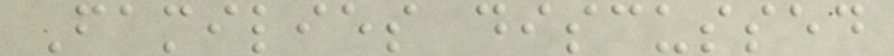Families discussed
